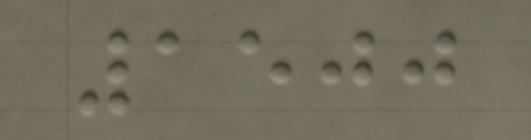1500
